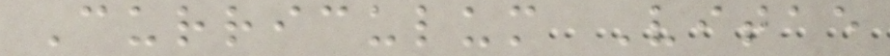Curriculum Vitae
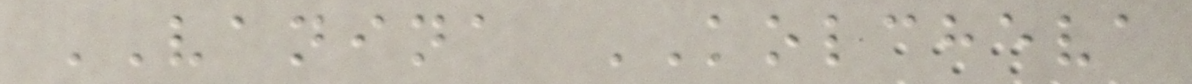VANINA KOLCHEVA
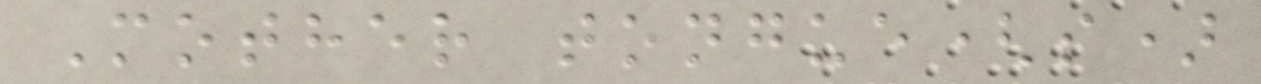Mother tongue(s)
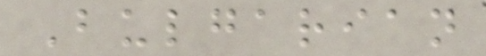Bulgarian
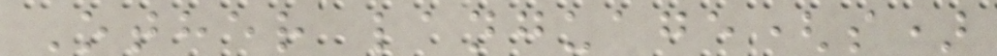Other language(s)
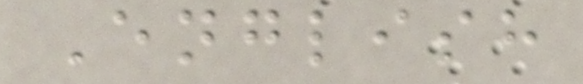English
